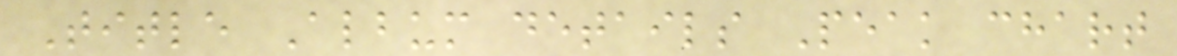Title Album details Peak chart
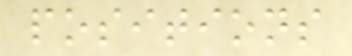positions
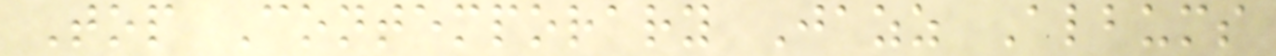Top Contemporary Jazz Albums
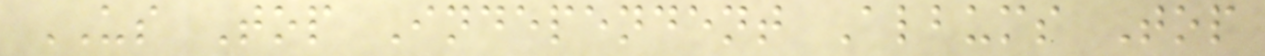US Top Independent Albums Top
